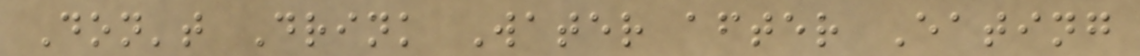Don't Drink Water after Eating
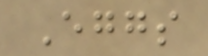Eggs
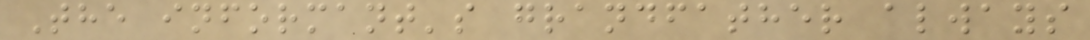The informant's grandfather always
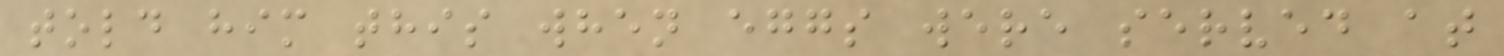told him this when eggs were served at
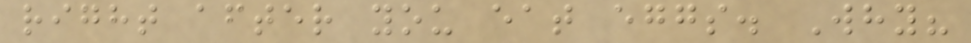right after you eat eggs. Why?
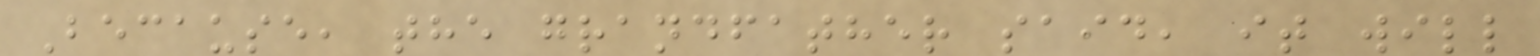Because, the grandfather said, it will
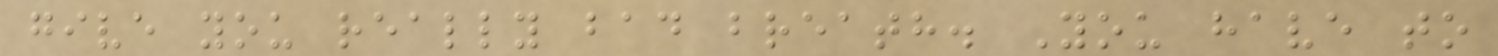give you really bad breath. You have to
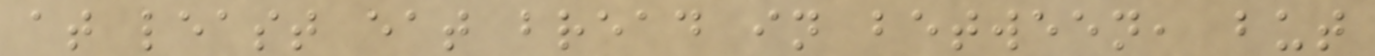at least eat bread in between, but
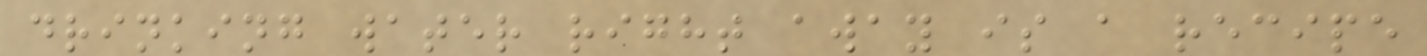drinking water right away is a recipe
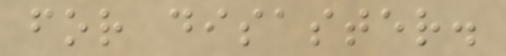for disaster.
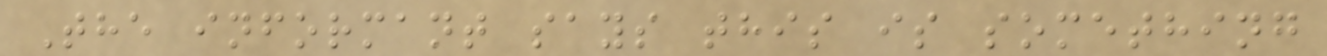The informant says this is something
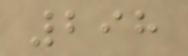298
